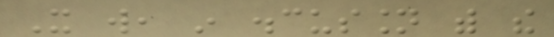It will, in discussion with the
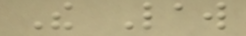The Law
